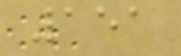151
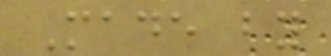Made by
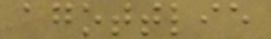agottlie
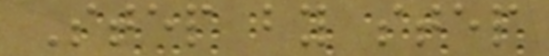Step by step
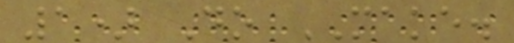1) Do MAKE.
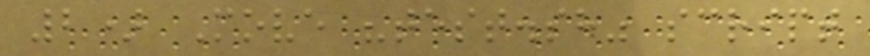2) Move "test.sh" script
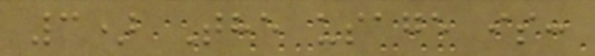3) The usage is:
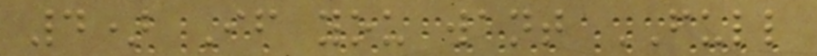4) If you want FULL
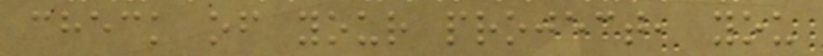check of your project, you
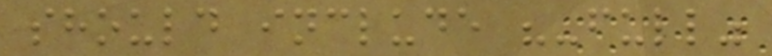should include "-full"
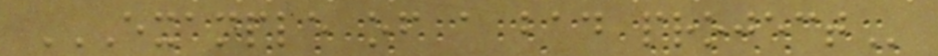EXAMPLE OF A BAD PROJECT
